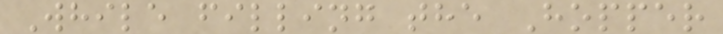While filling the Hopper
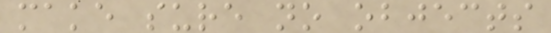make sure no objects
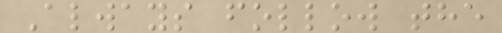Always follow the
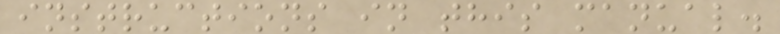instructions in this manual.
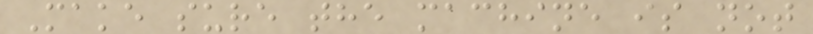Make sure the machine is not
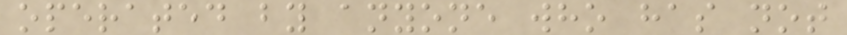operated by anyone who has not
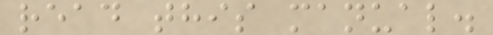read this manual.
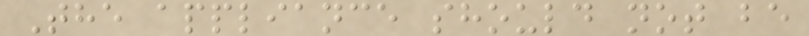The appliance should not be
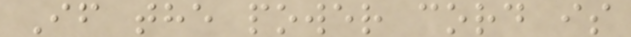If the power cord is
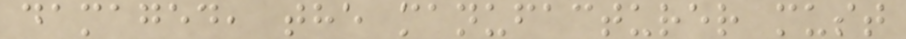damaged, the manufacturer must
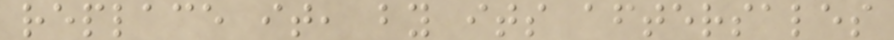replace it, by its aftersales
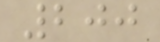200
